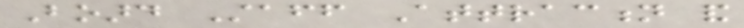Board Staff Attraction and
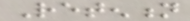Retention
